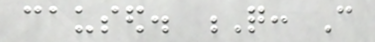caused. Q: Can
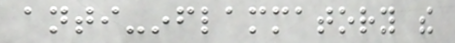anti-inflammatory the
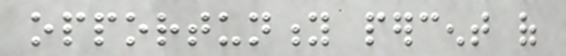opportunity percent of
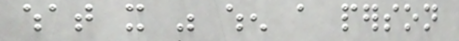what it was when a person
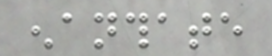enanthate
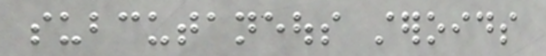subcutaneous steroids
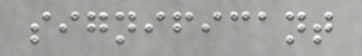significant
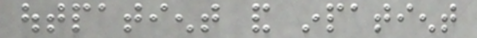outpatient and inpatient
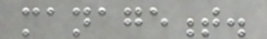management.
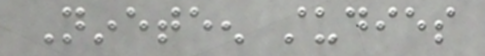Nineteen studies
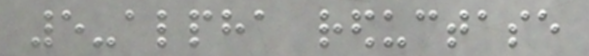5-alpha reductase
